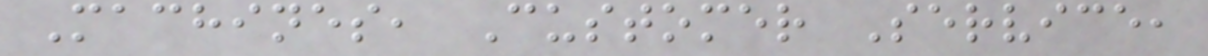Machines, Customer Service,
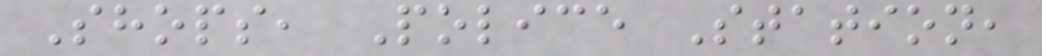Shops, Police Station,
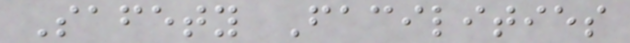Safety Facilities
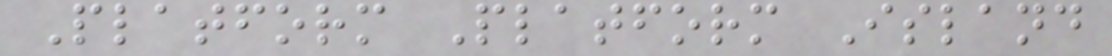Platform Platform Island
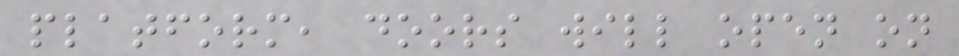platform, doors will open on
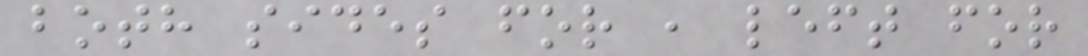both sides for , left for
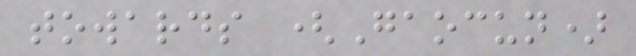towards (Gaocun)
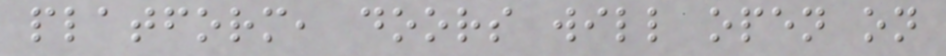platform, doors will open on
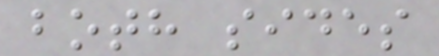both sides
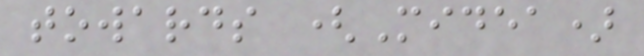towards (Midea)
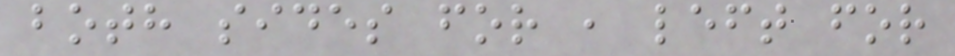both sides for , left for
